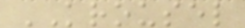KROUSEL
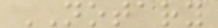NOTARY
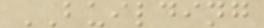BUILDING
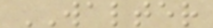WALTER
